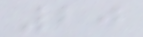20
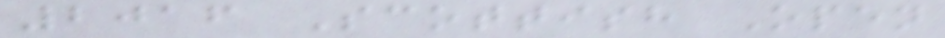2016 Scottish Open
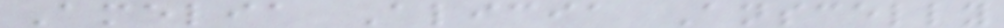Amelia Alicia Anscelly
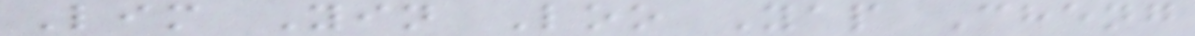Lim Yin Loo Yap Cheng
